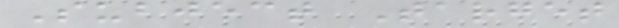Subject Target
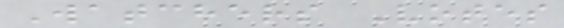Watchers Votes
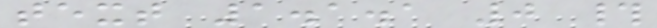text 1.1.1 0 #
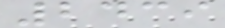2439
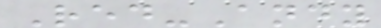Red-Andy
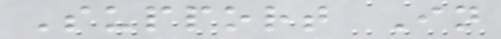Support In
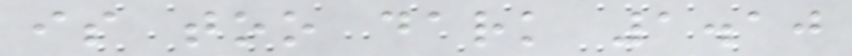is too dark 1.10
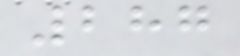287
